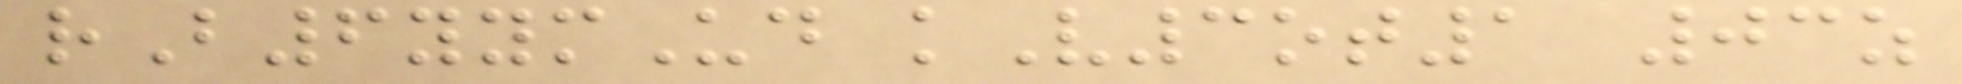rB6yymUd kV3ot1 03z
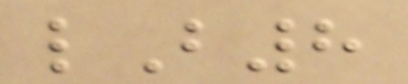lB8
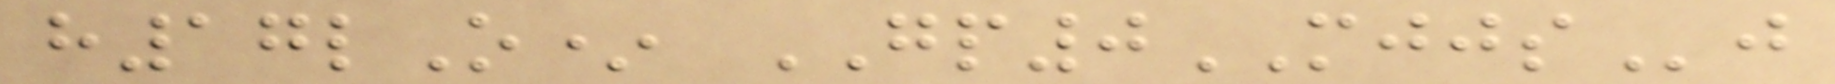h17lO* GP0MJJSj
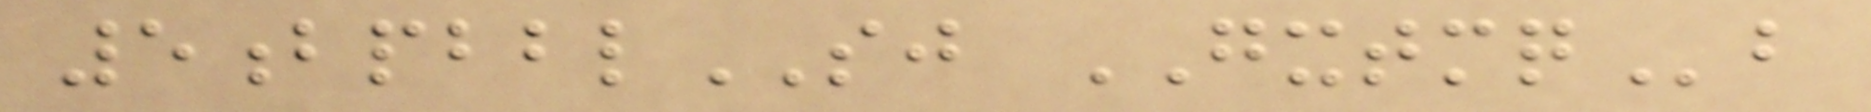5bpbblSJ GXTMQb
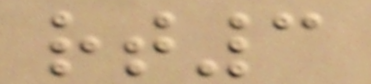rt3
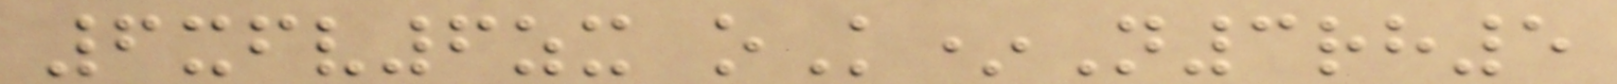6xfv6zx oK*N3rh5
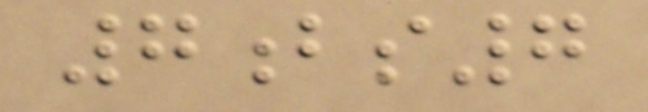7bs7
